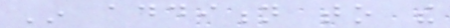In addition to the
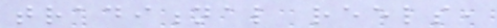traditional reels,
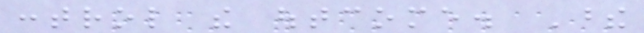control the outcome. These
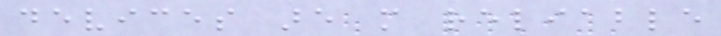devices are more reliable
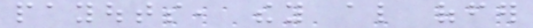payouts, they also offer
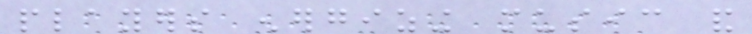players energizing music and
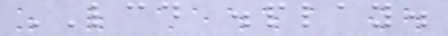LCD display.
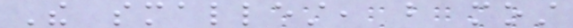The smallest, but most
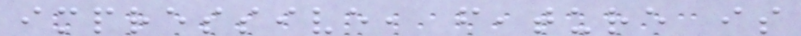impressive, feature is
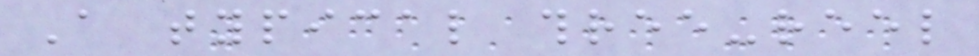A typical three-reel
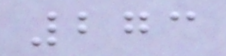273
